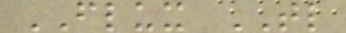FLUX TL
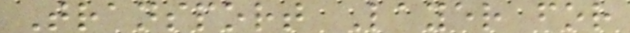Transport Layer for
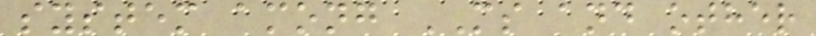system among MS and other
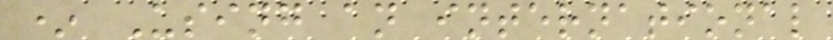* Using an international
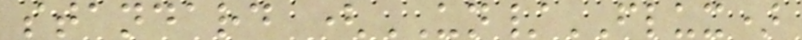standard (UN/FLUX)
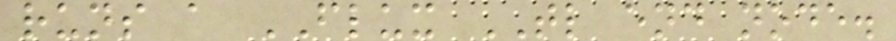runs a FLUX TL end node.
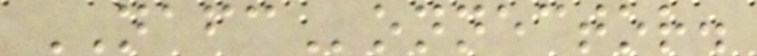NAFConnector.
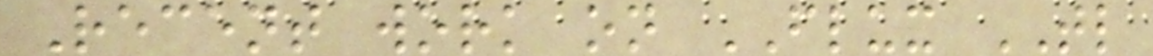Recent work on FLUX TL
